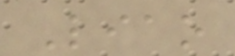Liao
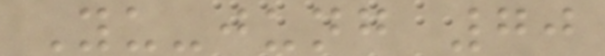Yu-jung 70
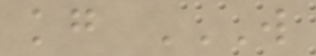kg W
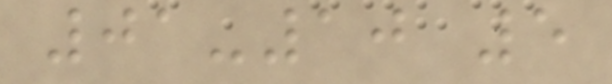01-10 5
